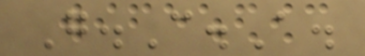G.C.A.
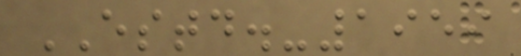ESTD.-1959
